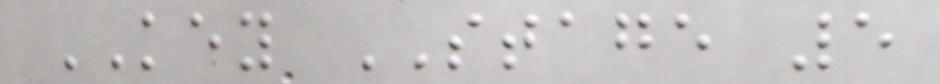KEY STAGE 5
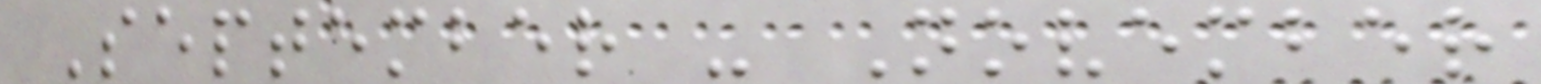September - November
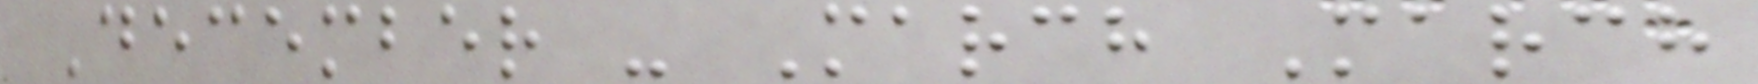December - March March
